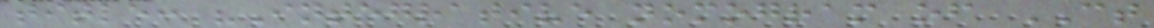title: "Integrative nomogram of CT
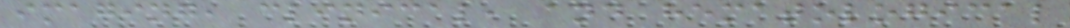imaging, clinical, and hematological
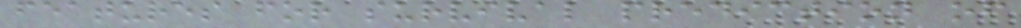features for survival prediction of
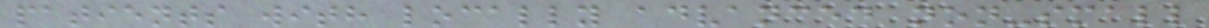patients with locally advanced non-small
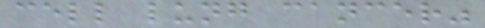cell lung cancer"
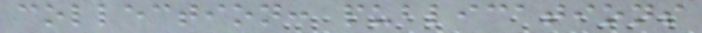collection: publications
